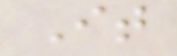It
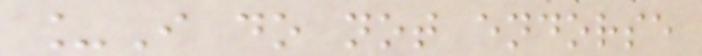_I do not endorse
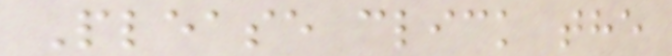Please click the
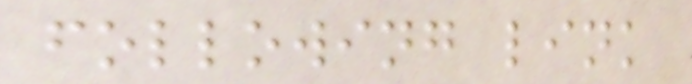following link
